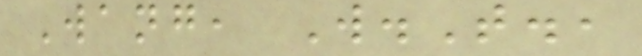Wang, W.T.,
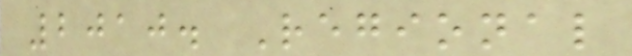2010. Regional
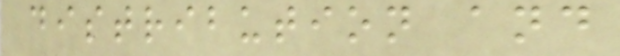distribution and
